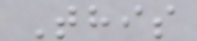This
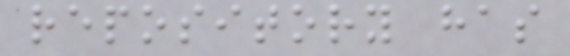repository has
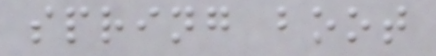spring boot
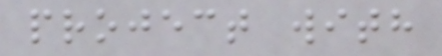project with
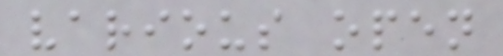various open
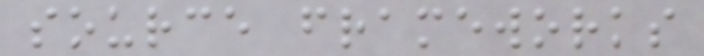source frameworks
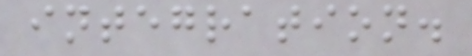integration.
